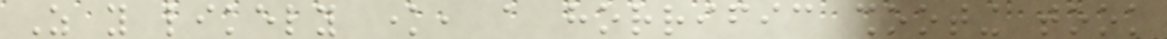As you likely know, a horrific shooting took
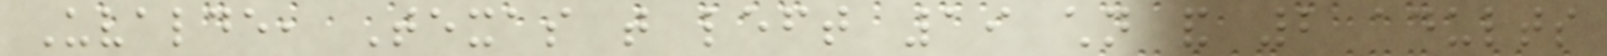Uvalde, Texas that left 19 children and 2 adults
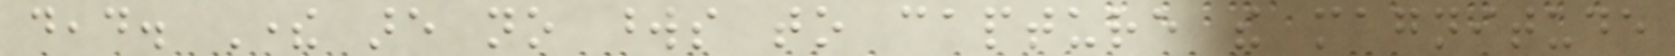dead. There are no words to capture the magnitude
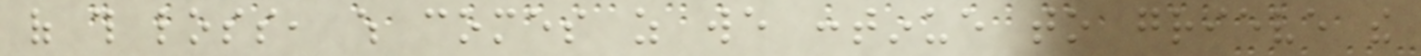of this loss, which comes as we continue to grieve the
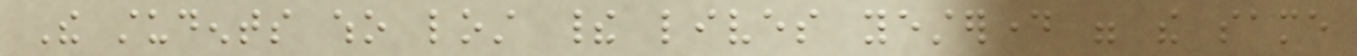The students who lost their lives yesterday were the same
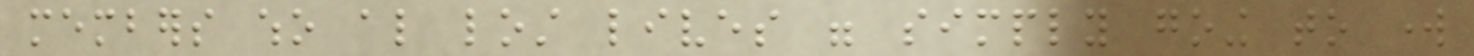members who also lost lives were simply going to work
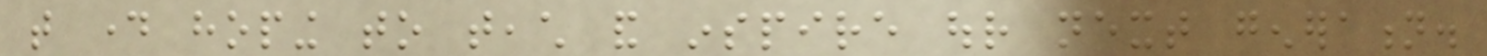that day hoping to teach and inspire our next generation.
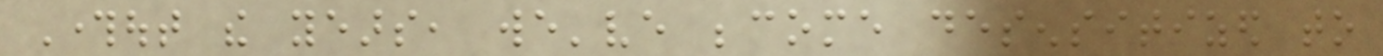Throughout the years, we've become desensitized to
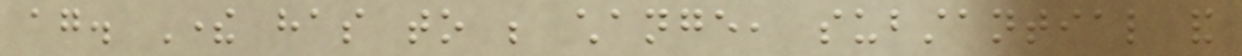again. There has to be change, substantial and
